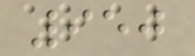950
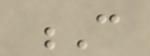C
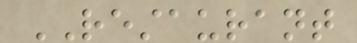RESTAURANT
